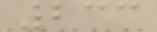233
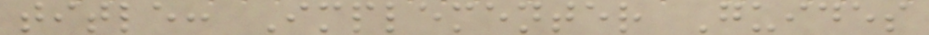title: Implementer Guides
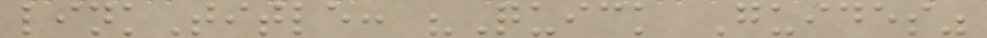linkTitle: "Quick Guides"
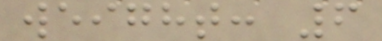weight: 6
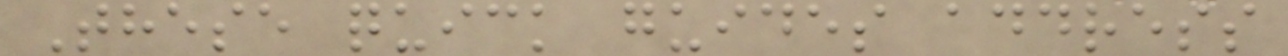These quick guides address
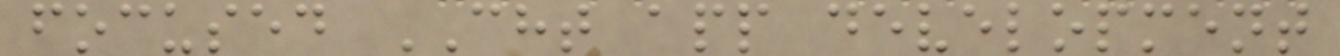focused CHT app development
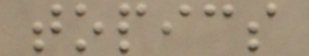topics
